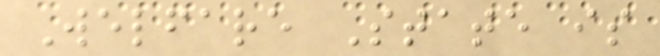Welfare State is
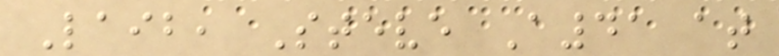Laib, Steve A41 at
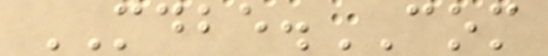MDBE.COM
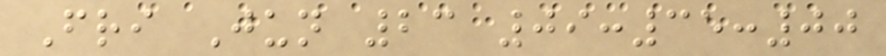Fri Jun 23 09:35:00
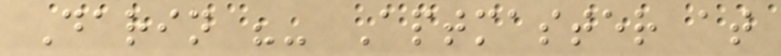Darin "- Aptmaster at
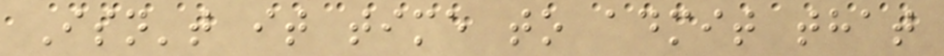Isn't it time to admit that
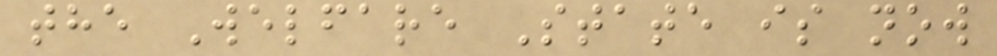the Welfare State is now
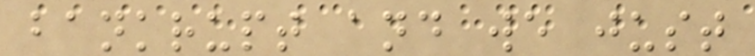bankrupt and we just
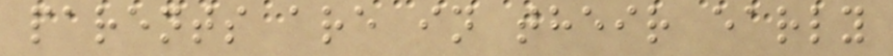parents are in their early
